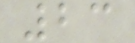23
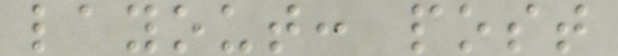layout: post
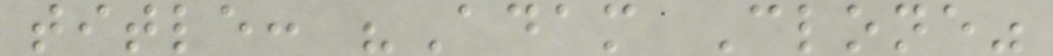title: "Adam Clone"
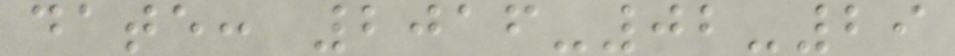date: 2016-02-29
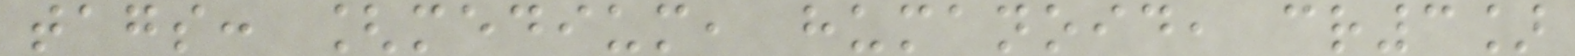tags: [medium, humanoid, cr3]
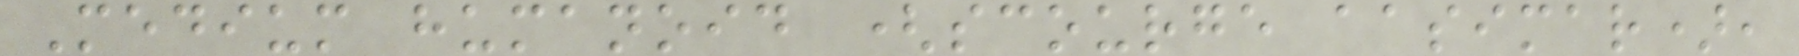Medium humanoid (scourge aasimar),
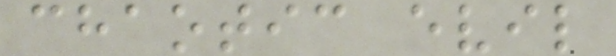chaotic evil
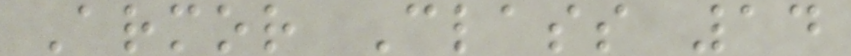Armor Class 14
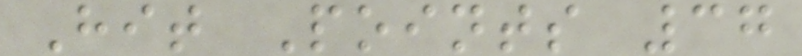Hit Points 37
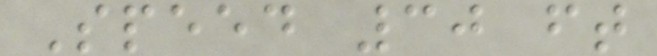Speed 30 ft
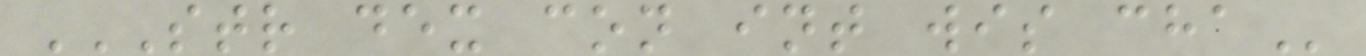STR DEX CON INT WIS CHA
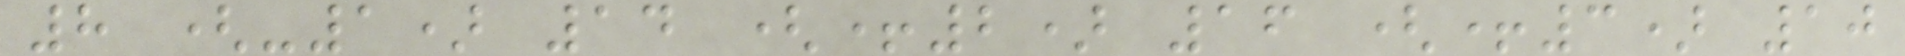8 (-1) 14 (+2) 16 (+3) 10
